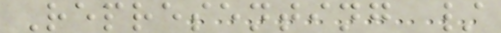Representing /
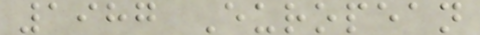1987 European
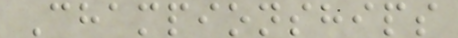Championships
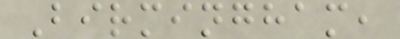Birmingham,
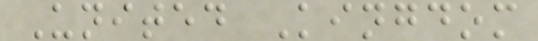United Kingdom
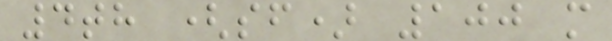4th (sf) 100 m
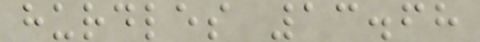hurdles 13.68
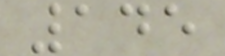145
